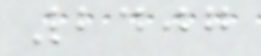2407
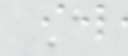A
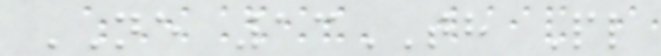NE 13TH Pl
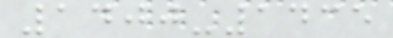1400-1435
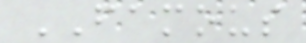FAMOUS
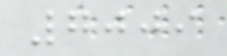7009
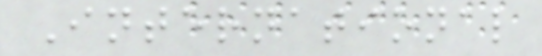International
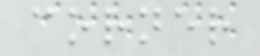corner
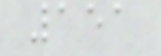151
